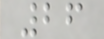26
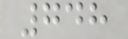748
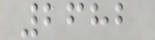2682
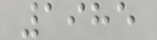1985
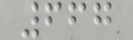667
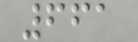661
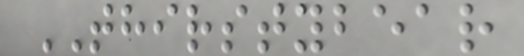THIRSTYBEAR
